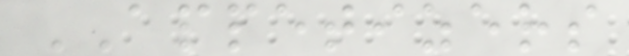APPETIZERS
